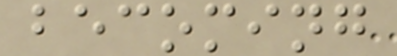becoming
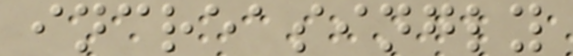increasingly
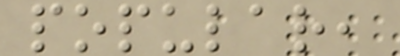popular,
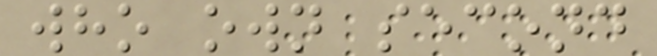who own second
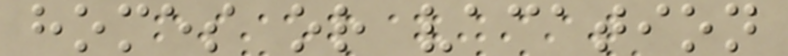homes or vacation
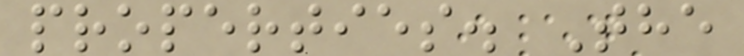properties. The
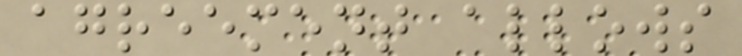agreement allows
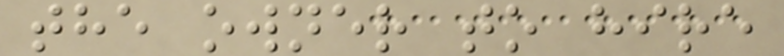the owner to hire
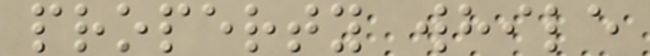property while
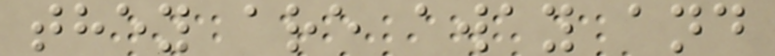they are away and
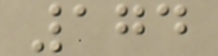174
